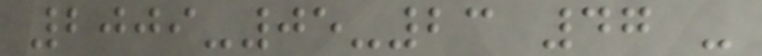2009-05-23 47 -
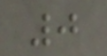0
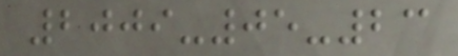2009-05-23
